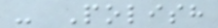- Polish
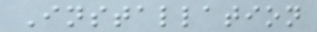Installation
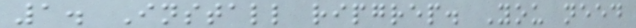1. Install ripgrep. You need
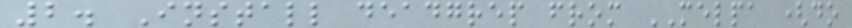2. Install deadgrep from MELPA (do
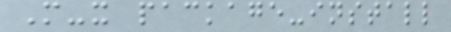M-x package-install
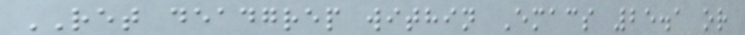RET deadgrep within Emacs 25.1 or
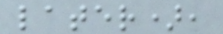later),
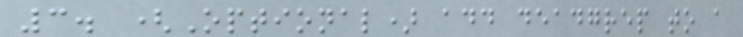3. (Optional) add deadgrep to a
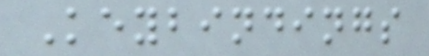Keybindings
